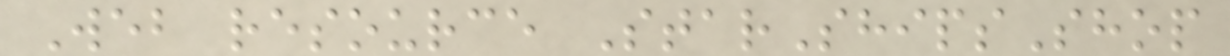Web resource StarShipsShop
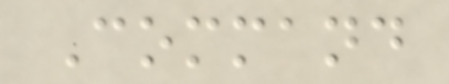Command
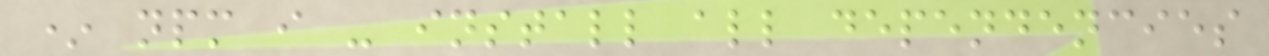* npm i - install all dependencies
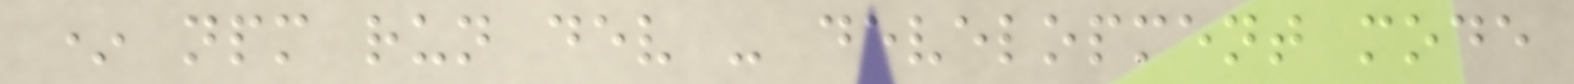* npm run dev - development mode
